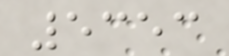5353
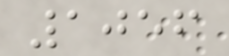1056
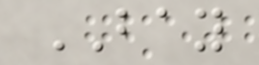BAY
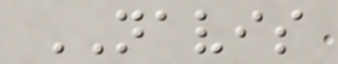NAVIS
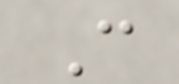C
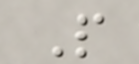P
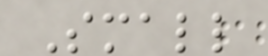Small
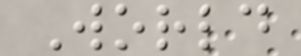World
